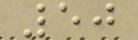50
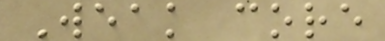Weak core
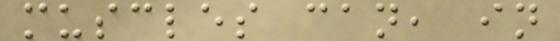muscles can, in
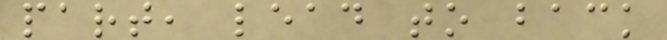part, lead to back
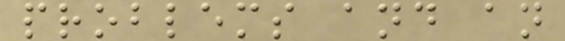problems and an
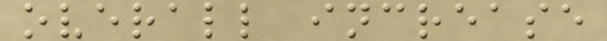overall increase
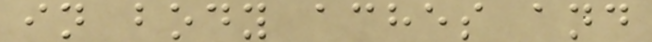in body aches and
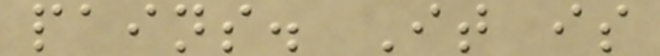pains. It is
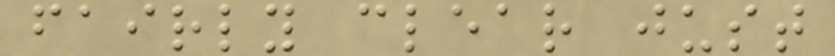fairly clear just
